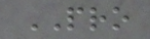PRO
